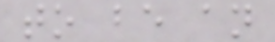to be an
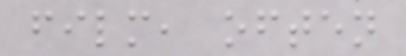film, often
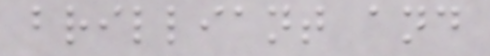brilliant and
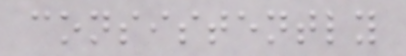consistently
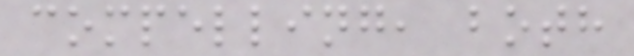compelling, both
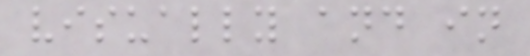visually and in
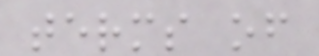terms of
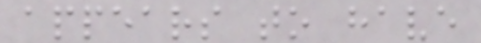appears to have
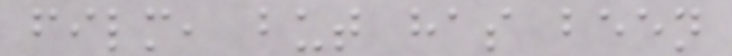film, but has been
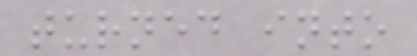turned into
